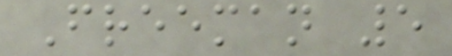Freeman 5
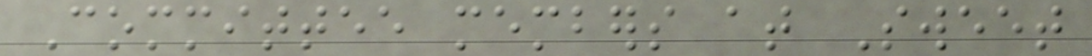Committee members at Sweet
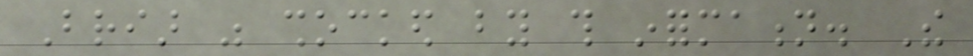Briar was shocked by this information. The
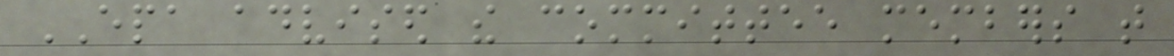EPA advised the committee members that
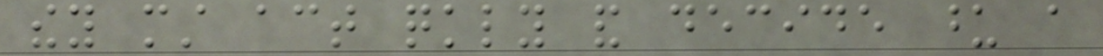they must act quickly and decide upon a
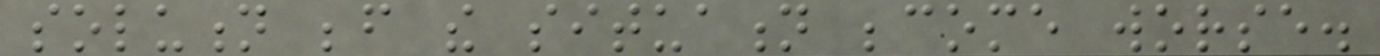solution before the situation become worse.
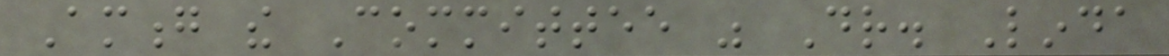Among the Committee was Dr. Linda
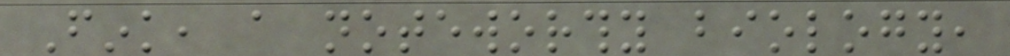Fink, a noteworthy biology,
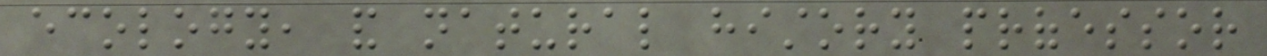ecology, and natural history professor
